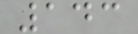143
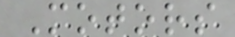Motors
